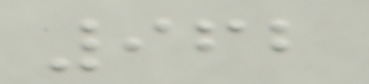962
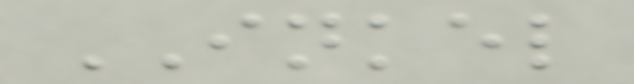INKEL
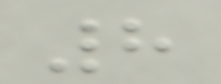8
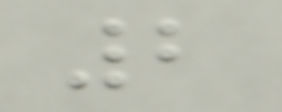2
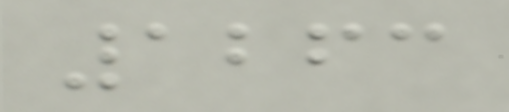1263
